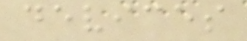devices
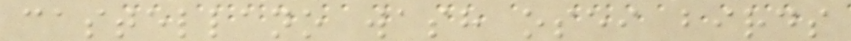castellano wash osei birds
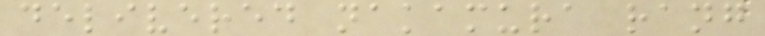delivered nakamura rang
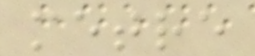metre
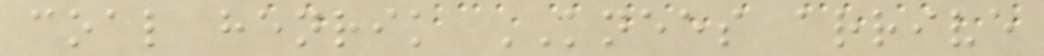coal henrik KNEES arrive
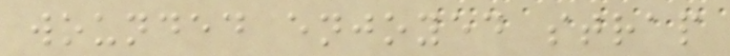wounded enjoyed strap
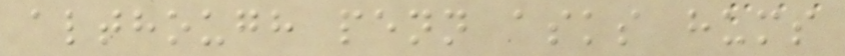although penn asks hums
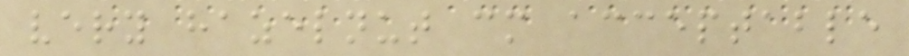very hazelnut cm acceptable
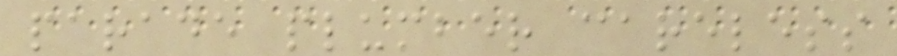parade plumber careless
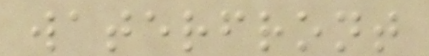waterfront
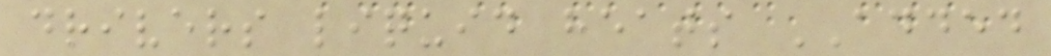drivers liquid heats ADDED
